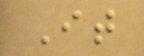It
